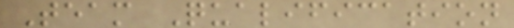Team Qualification
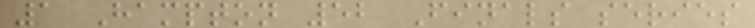1 Hampton 52 Finals series
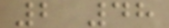2 48
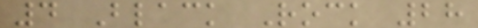4 Black Rock 28
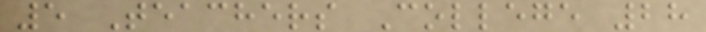5 Teachers College 28
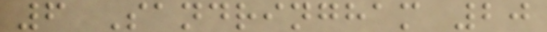6 Sandringham 20
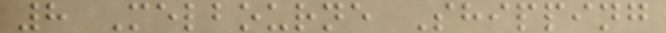8 Melbourne Shipping
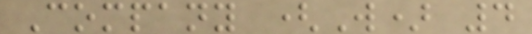Company (W) 4
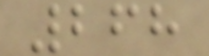268
